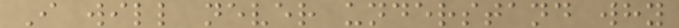I will never understand why
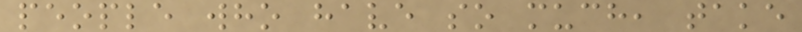people who have so much, take
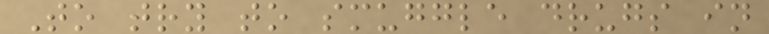To try to smuggle drugs in
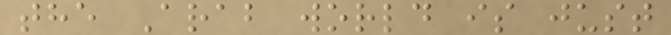the Arab world is just
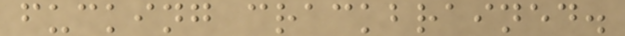fucking crackbrained.
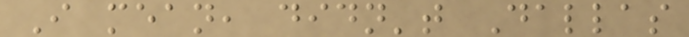I mean, didn't Dallas
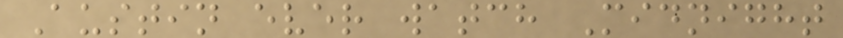Austin ever watch Midnight
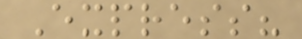Express?
